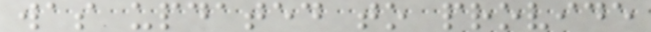was updated to provide
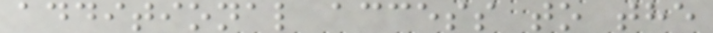additional access to the
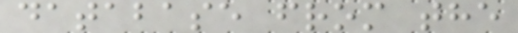database from the
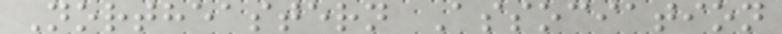Northeastern Association
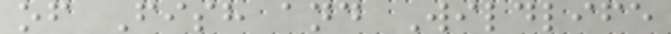of Fish and Wildlife
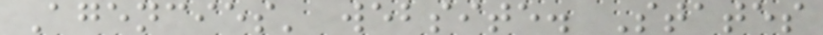Agencies' website. States
